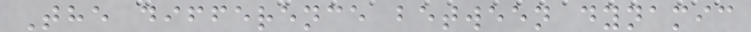The difference between dynamic
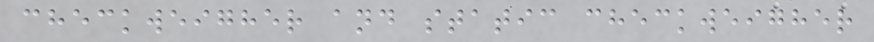checkweigher and static checkweigher
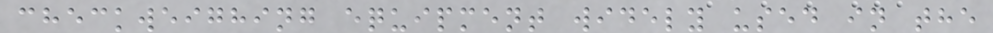checkweighing equipment widely used in the
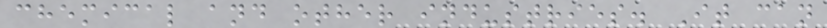chemical and other industries. It can
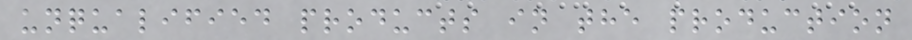unqualified products in the production
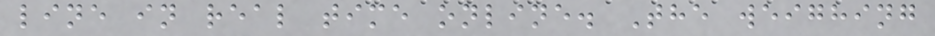line in real time online. The weighing
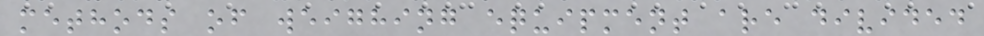methods of weighing equipment are divided
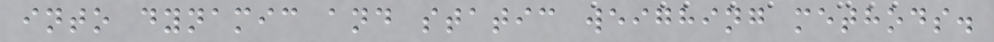into dynamic and static weighing methods.
